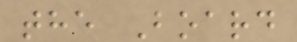the Board
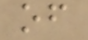of
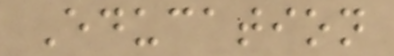Education
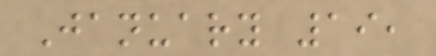January 19,
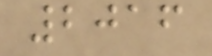2016
